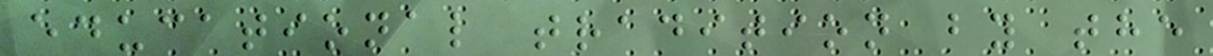educational tradition by the
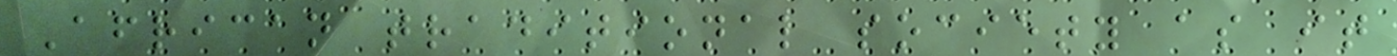African traditional society as it
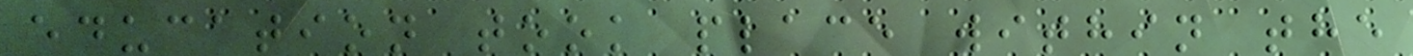education took place within the
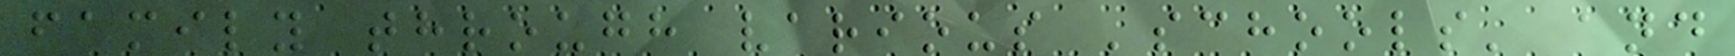family through various 'schools' and
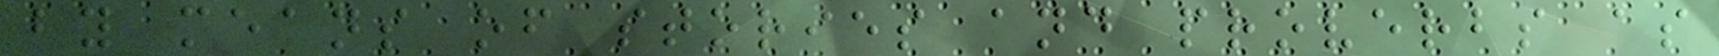by means of stories and proverbs as
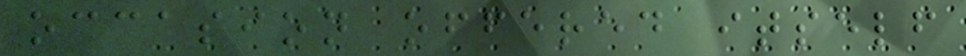occasion offered itself
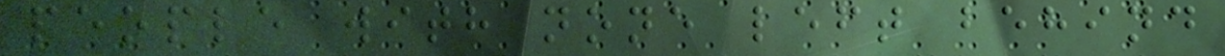people with none left behind
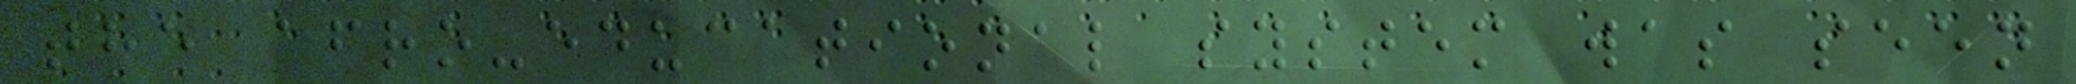the afro-educational system was seen
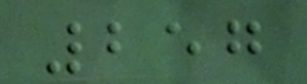257
